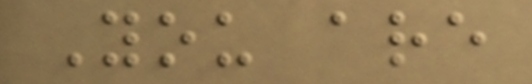You are
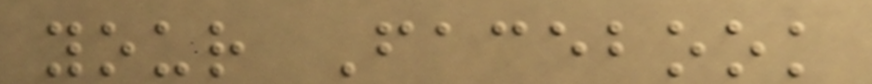your Facebook
